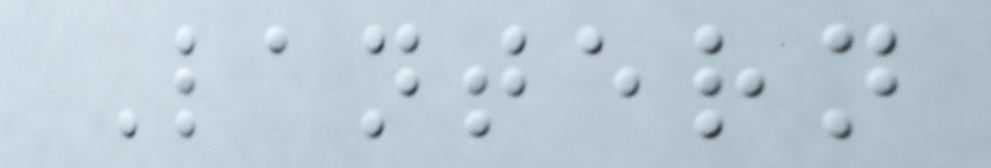Lantern
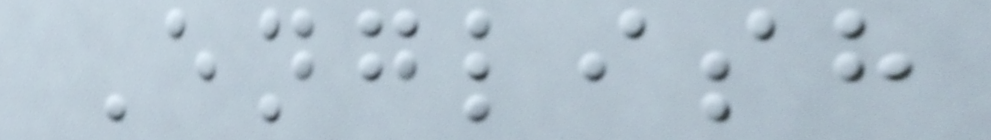English
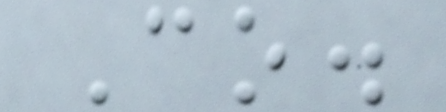Co.
